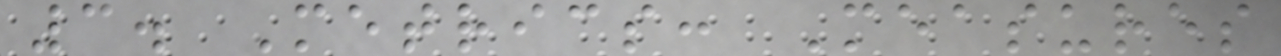3. Metrics: Measures
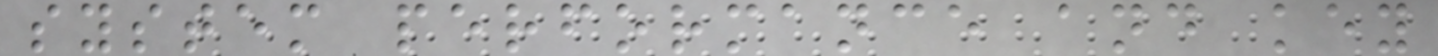system performance and key
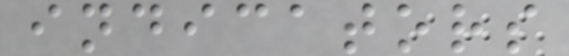indicators
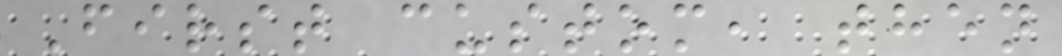First custom, then
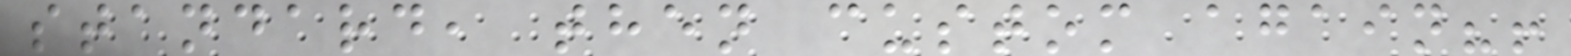standard, then custom again?!
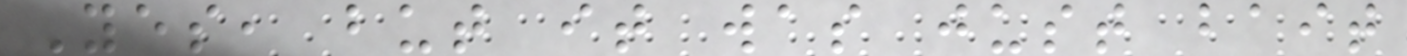Yes, but it was just bait
